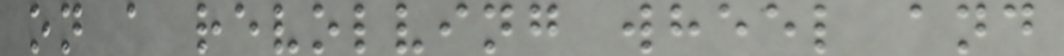on a revolving wheel and
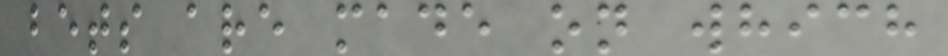bets are made on which
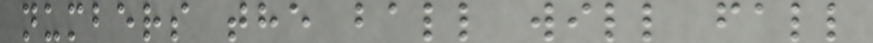numbers the ball will fall
